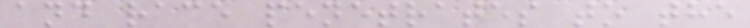and race penetrates to the
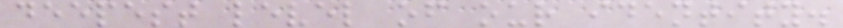deepest level of our identity.
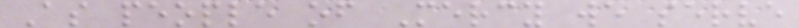As people of Mercy we serve
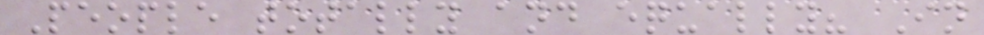People totally and equally? In
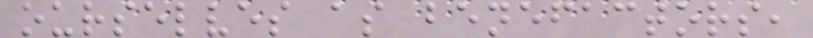ourselves as benefactors,
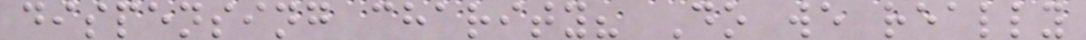dispensing charity? Do we really
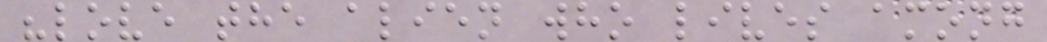"love the alien who lives among
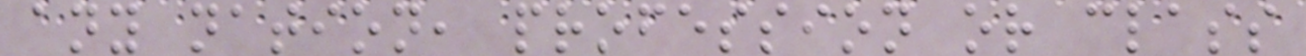any nation, profession or class
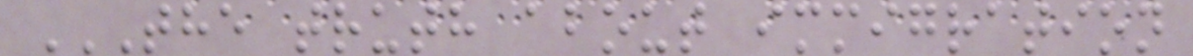THE TRUTH ABOUT IMMIGRATION
